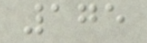175
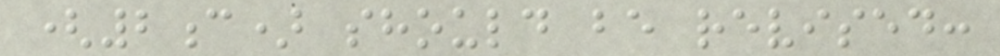(2c) should be revised:
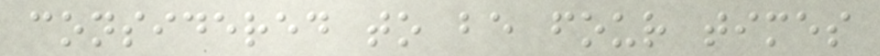considered to be four times
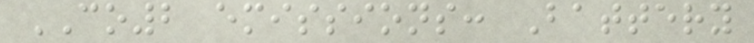CO2 emissions: Battery
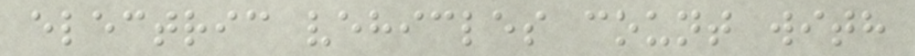electric vehicles count with
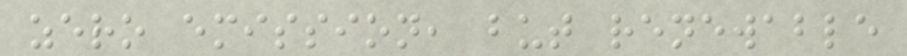zero emission, but renewable
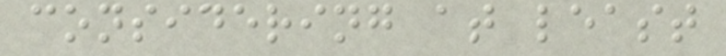considering at least
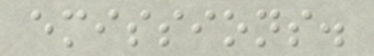emissions.
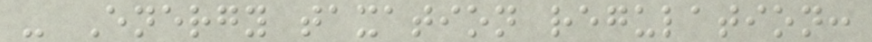- Energy taxation regulation:
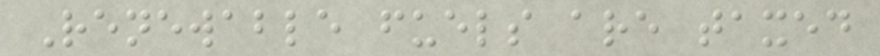Renewable fuels are taxed
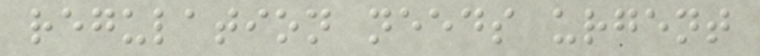regulation needs urgent
